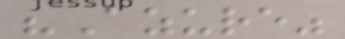"Azure"
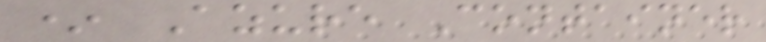* Azure Container
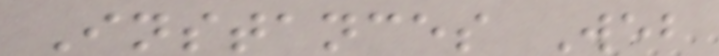Instances Web
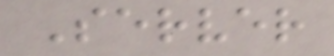Server
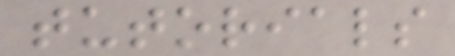tutorials
